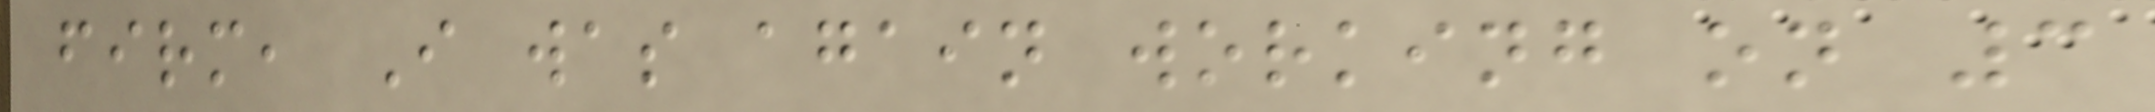firm, I was again working on 3
